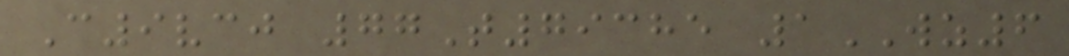C9vcj 77T79385 1WZ6
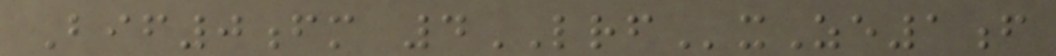Bif0fm 4LRFxZe1f
